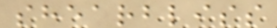shearbliss
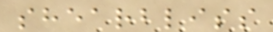shearbliss
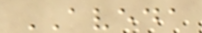AVEDA
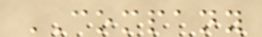COMPANY
